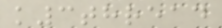k3thread
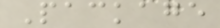Package
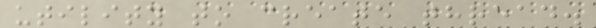utility to create thread.
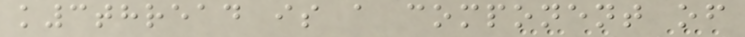k3thread is a component of
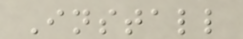Install
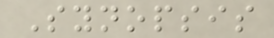Synopsis
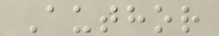Author
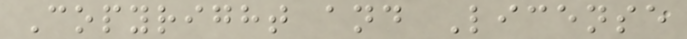Copyright and License
